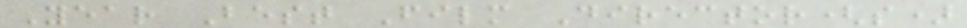Year Best Film Director(s)
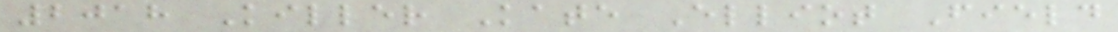2018 Killer Kate Elliot Field
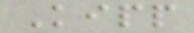Kipp
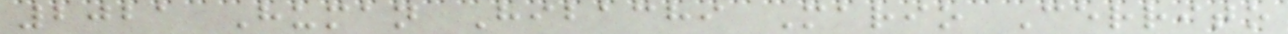2021 Human Hibachi Mario Cerrito
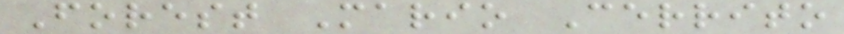Forest Mario Cerrito
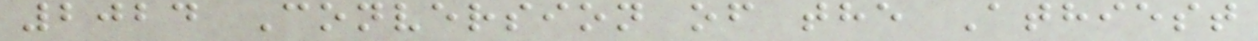2024 Conversion of the Athiest
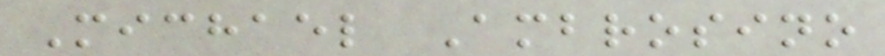Michael Ambrosino
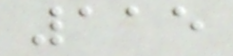115
